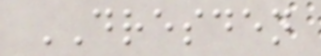DRESDEN
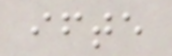ifte
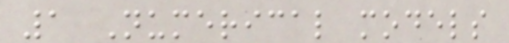1 Numerical models
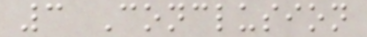3 Conclusion
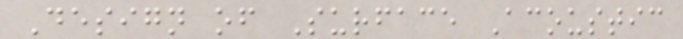Design of Surface Acoustic
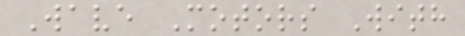Wave Motors With
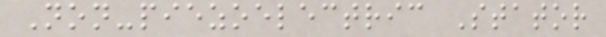Non-piezoelectric Stator
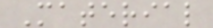Material
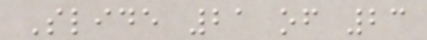Slide 21 of 23
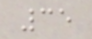35
